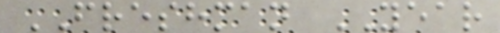FRESHMAN YEAR
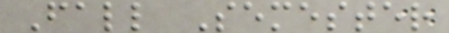Fall Semester
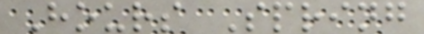Hours Spring
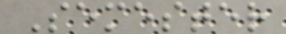Semester
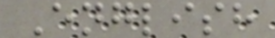English
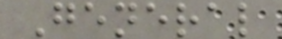General
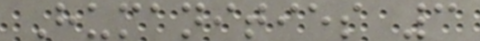Humanities 3
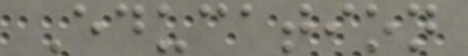Education
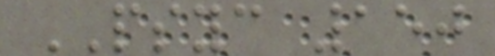PSYC 150
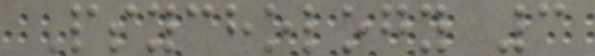Psychology 3
